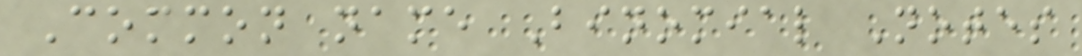Common name Binomial Notes
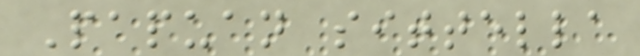Papuan sittella
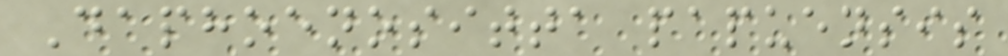Daphoenositta papuensis
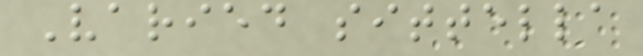Varied sittella
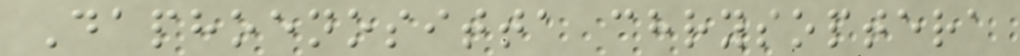Daphoenositta chrysoptera
